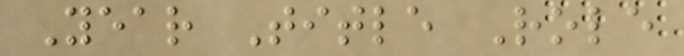Year Title Role
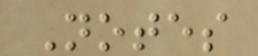Notes
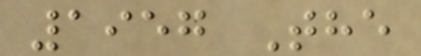1957 The
